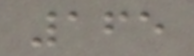165
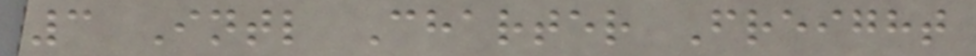3 Intl Charter Freight
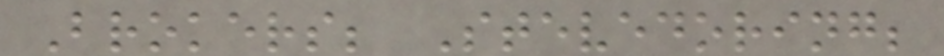Brokers; Stevedoring;
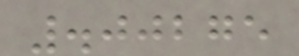.00275
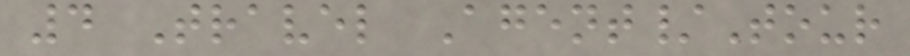4 Travel Agent/Tour
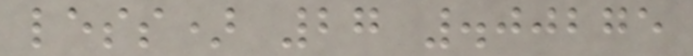less) 27 .00275
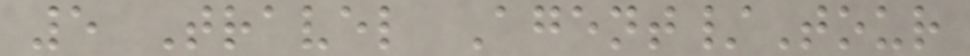5 Travel Agent/Tour
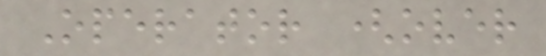Operator (over
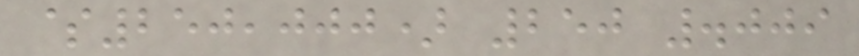$250,000) 250 .009
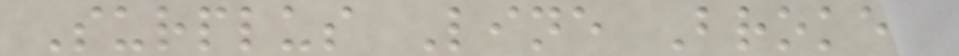Surplus Line Broker
